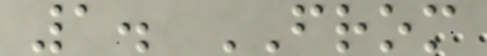1. FROM
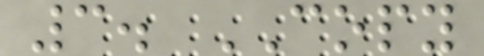3. COPY
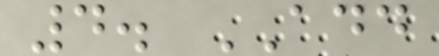4. ADD
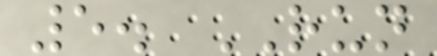5. RUN
